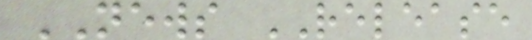NEWS RELEASE
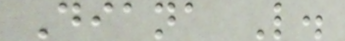Diana L.
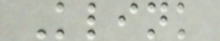Klink
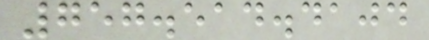757.514.4104
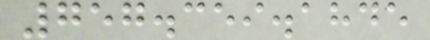757.359.1845
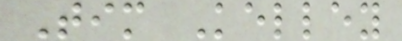Tim Kelley
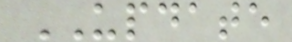UPDATE
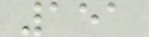151
